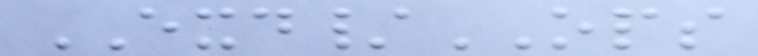EXD/OPS
